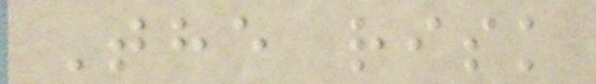The risk
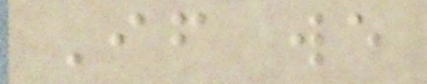If we
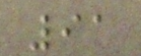91
